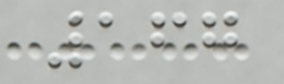167
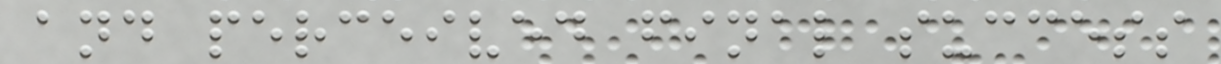and perceived final success
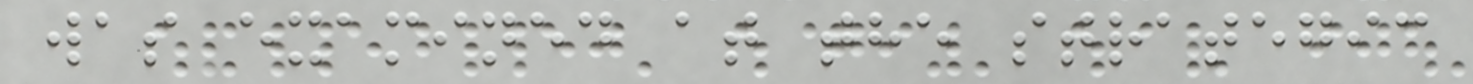was examined at the strategic
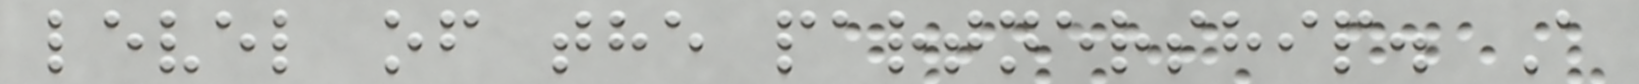level of the partnership. A
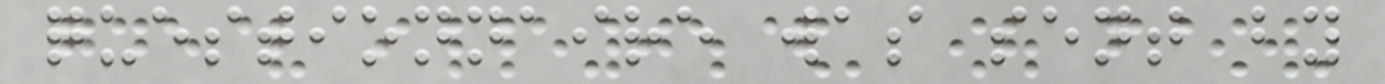questionnaire was sent by
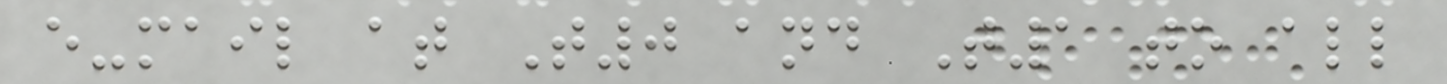e-mail at T0 and T1 to all
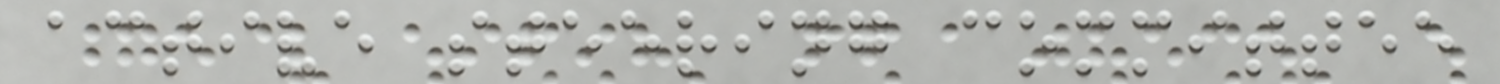active steering committee
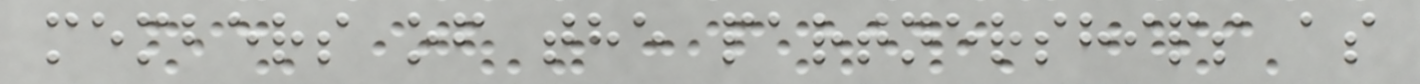members of the partnerships as
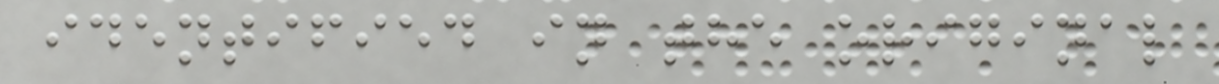identified in the original
